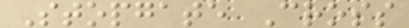Stopgate Cross
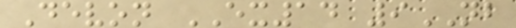Devon EX14 9NB
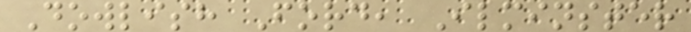Dowlish Ford, Ilminster
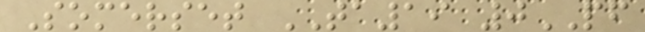Somerset TA19 0PF
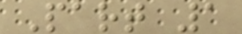Part 1
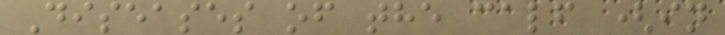Diseases of the calf (in
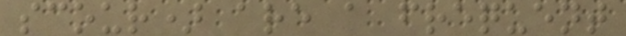scour) are a frequent
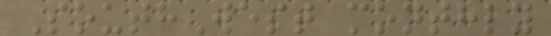SouthWest monthly
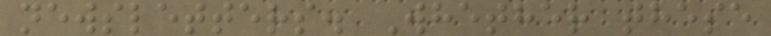newsletters. Whether these
